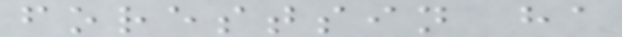forestsin ha
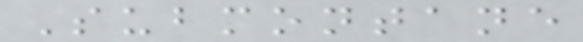Submontane
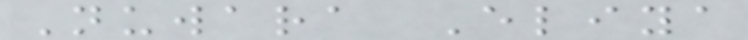Nuwara Eliya
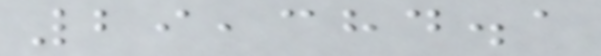29,384.1
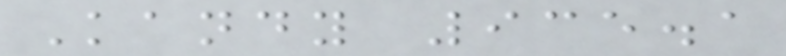Kandy 935.1
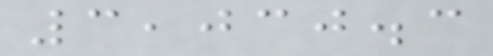3,030.3
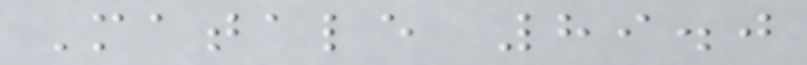Matale 89.0
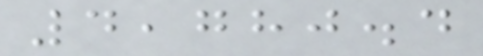4,780.4
